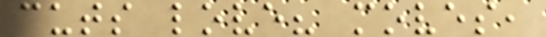cuts love? moves,
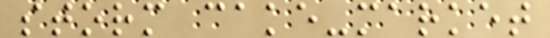storm cake-market
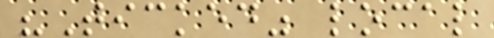"Ticked" local
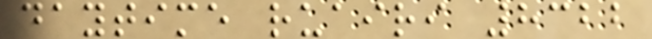daytime ruairi 8322
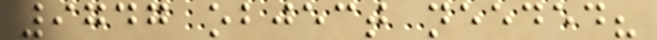9747 object needed?
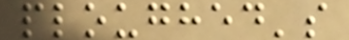ploughed's
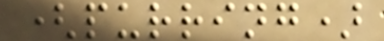(purring)
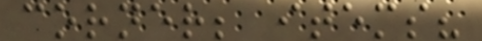corner; items?
